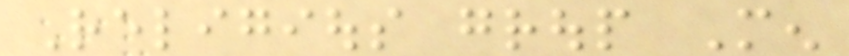Religious group Men
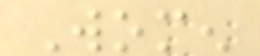Women
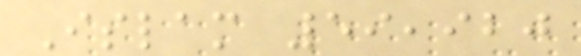Islam 59,920
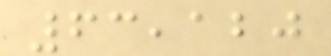63,120
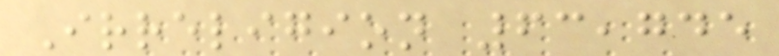Irreligion 63,745
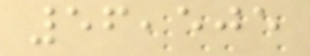56,505
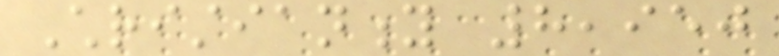Christianity 8,950
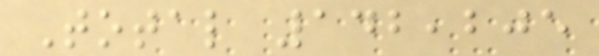Total 142,205
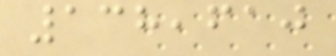138,610
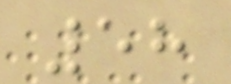58
